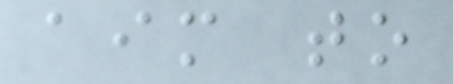aim to
